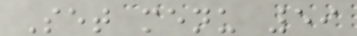Set menu 59
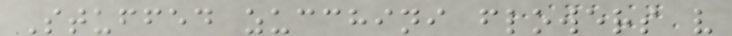Stuffed zucchini flowers v
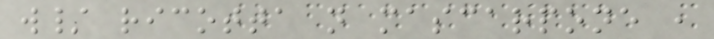w/ ricotta n mascarpone ,
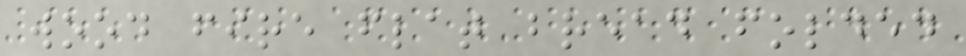wood fire flat bread folded
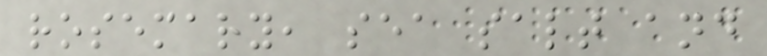rosemary, sea salt and
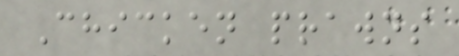Chicken prawns
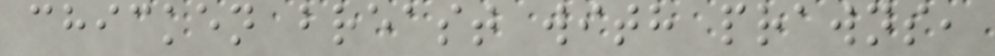chicken breast with prawns,
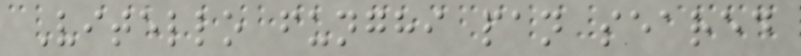Vitello funghi pan seared
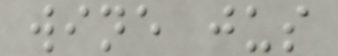wine jus
